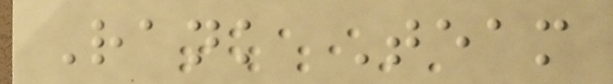Rank Team
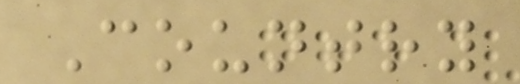Country
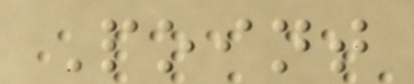Point
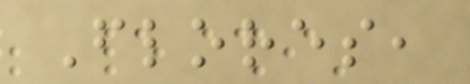Flores,
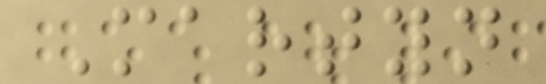Martyn
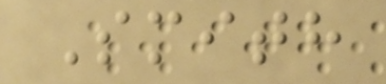Smith
